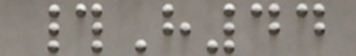#H44
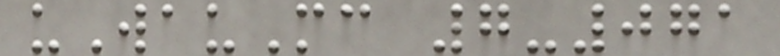uWauMc 7-071
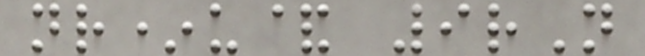nr*u& 9rN
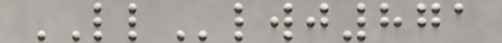LLlwj871
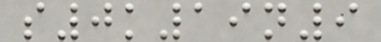s0k19n9
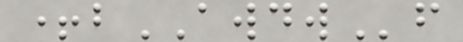+bAWDWf
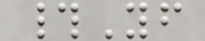#Yf
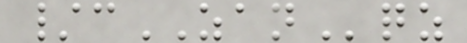/cZANqz
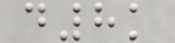d8k
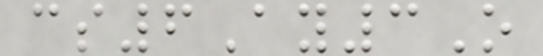cs6Ay3O
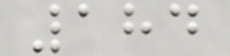184
